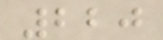220
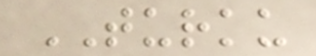TURKU
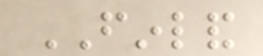FINLAND
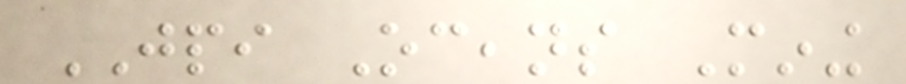JPI Oceans Mining
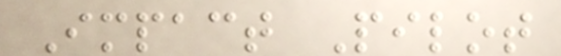Impact Pilot
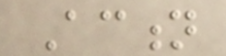Action
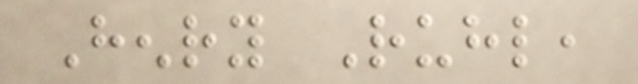Henry Ruhl,
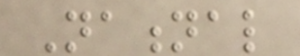National
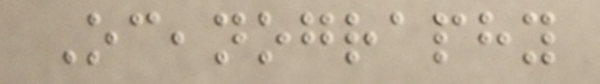Oceanography
